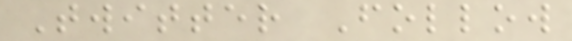Twitter Follow
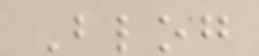Blog
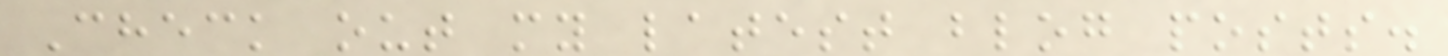Check out my latest blog posts.
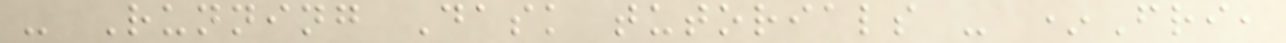- Running Dask tutorials - *Fri,
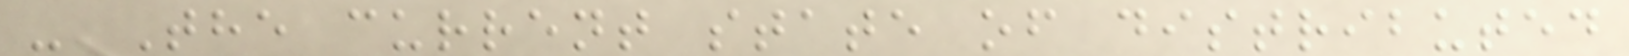- The current state of distributed
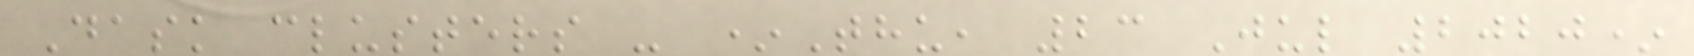Dask clusters - *Thu, 23 Jul 2020*
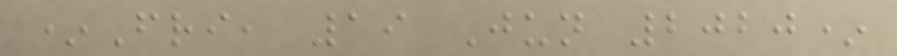*Fri, 19 Jun 2020*
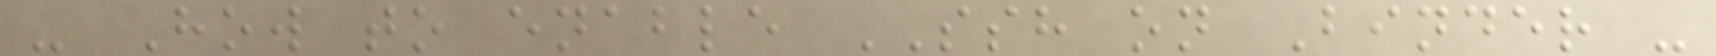- How to enable SSH on Binder -
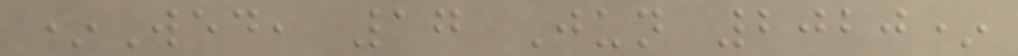*Wed, 17 Jun 2020*
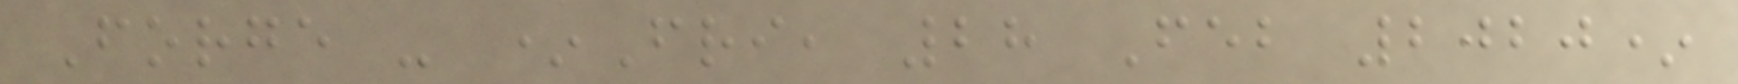Forge - *Fri, 28 Feb 2020*
